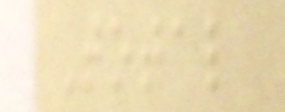Total
